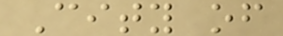City of
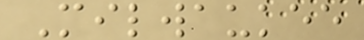Milwaukee
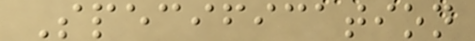Specification
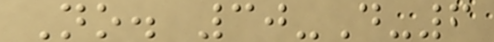No. 30-D-6
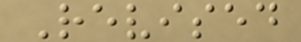Revised
